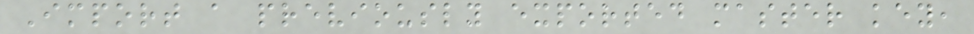Import a previously exported master key,
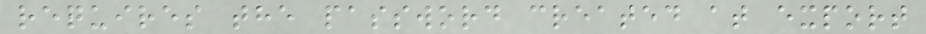requires the password created at export
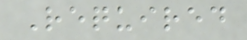Required
